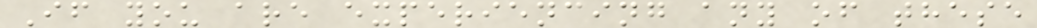If you are experiencing any of these
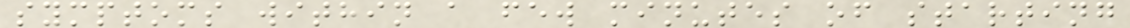symptoms within a few minutes of starting
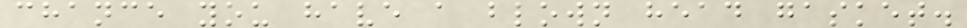chance you have a blown head gasket.
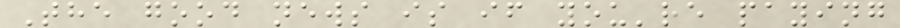The good news is if you're paying
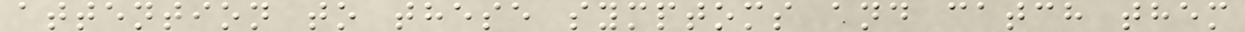attention to these symptoms and catch them
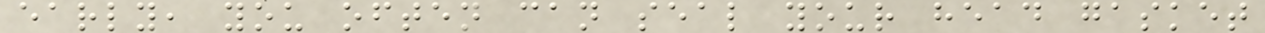early, you often can seal your head gasket
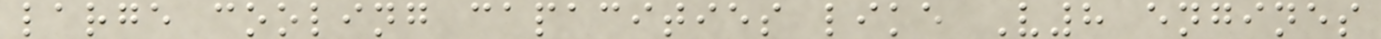large cooling capacities like V8 engines
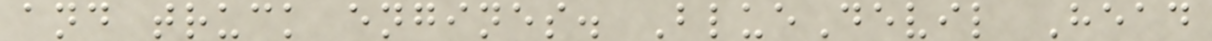and truck engines. BlueDevil Head
